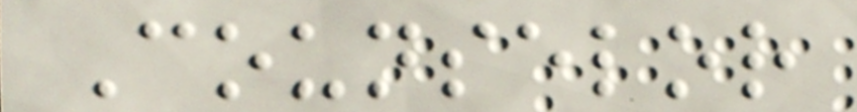Counselor
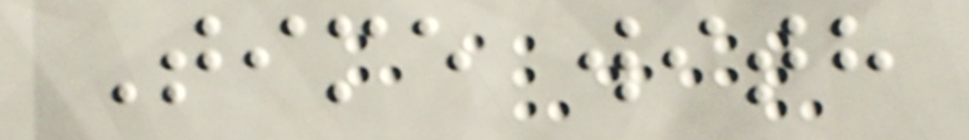Time with
